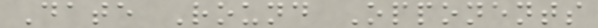Date Round Opponents
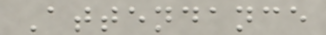Attendance
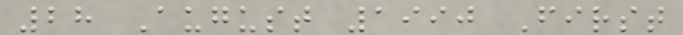28 August 1990 First
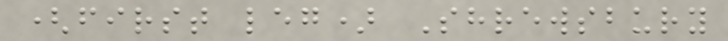(first leg) Shrewsbury
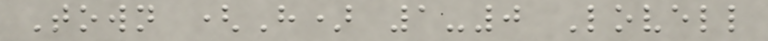Town (H) 1-0 Lovell
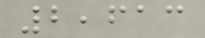2,613
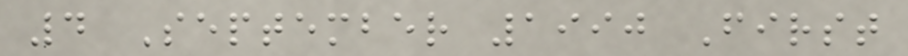4 September 1990 First
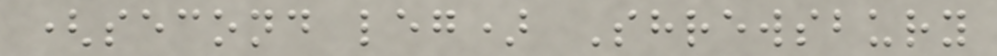(second leg) Shrewsbury
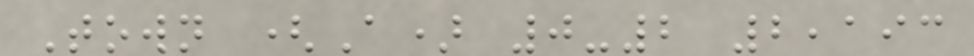Town (A) 0-2 2,193
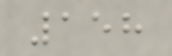158
